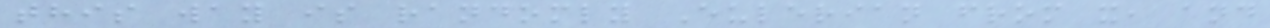this way is randomly Eulerian from x, and
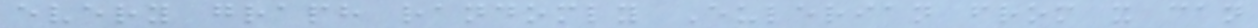every graph randomly Eulerian from x can
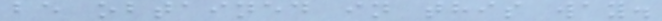be obtained in this way.
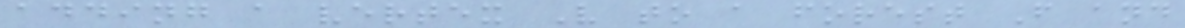adding a vertex V to a forest F and
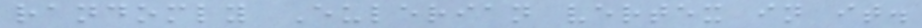randomly Eulerian vertex in it.
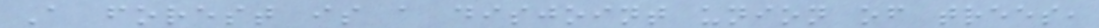A forest is a disjoint union of trees,
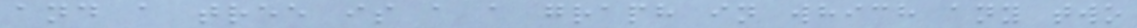and a tree is a a graph in which any two
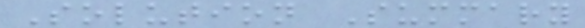Solution Summary
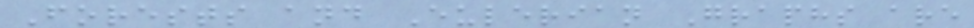Forests and Eulerian Graphs are
